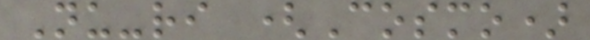Nu-ri (Cosmo)
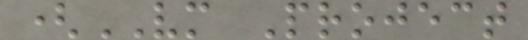(VM Project
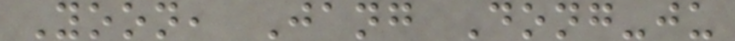Yoon, Jang Dong-ju
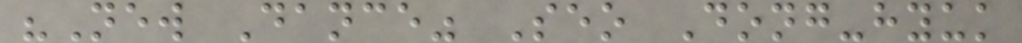"New Dance" Seo Dong-hyuk
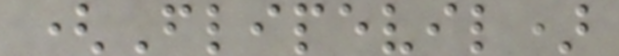(Flipevil)
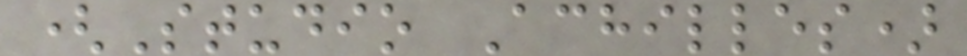(Studio Achilles)
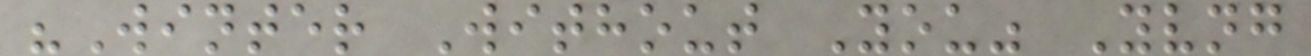"Winter Without You" Yvng
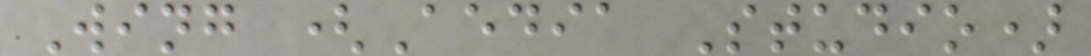Wing (Aedia Studio)
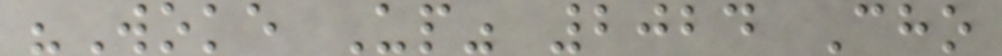"Woke Up" 2024 Cho
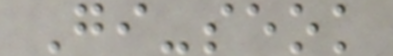Gi-seok
